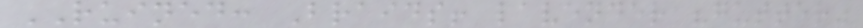RUINED: Braids! lavender "gutter"
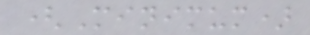(Minimum)
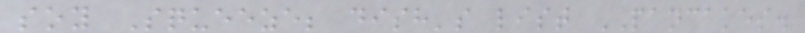soy Squeeze; dish's list PANCAKES.
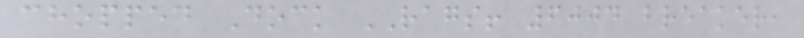chopped Dock RAGS! 6004 breaker,
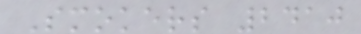Smokers 2410
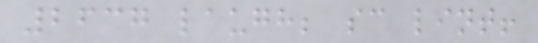2637 laugh; sc lint!
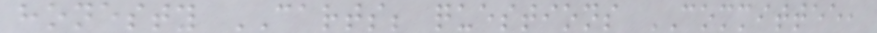honesty CARTS; questions COMMITTEE,
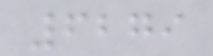6279
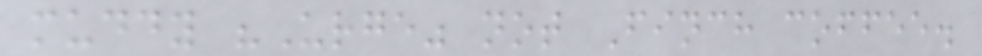muddy "Urge" not Finch coffee.
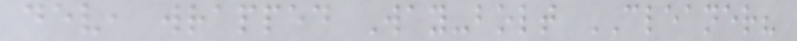dev, wrapped Way-bolt CLEANER?
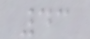43
